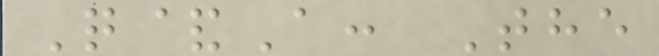Q&A: The
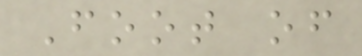Foot of
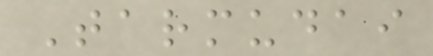Tarmudai
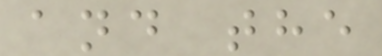and the
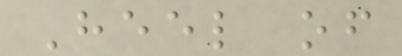Heel of
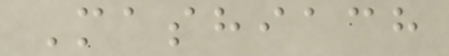Mashiach
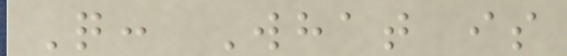Q: What is
